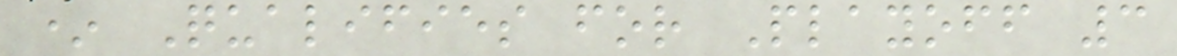* Qualifies for Playoff 3
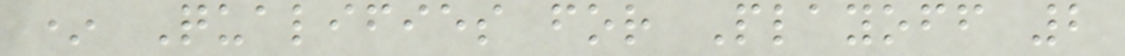* Qualifies for Playoff 2
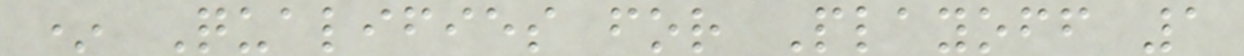* Qualifies for Playoff 1
